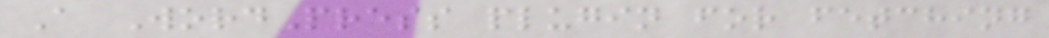A WordPress plugin for fetching
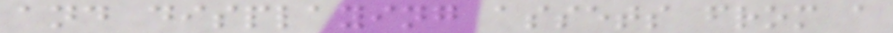and displaying assets from a
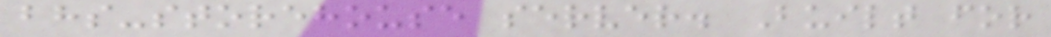bhs-storehouse server. Built for
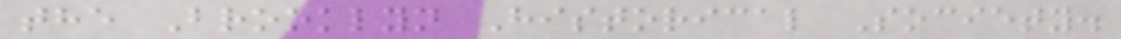the Brooklyn Historical Society.
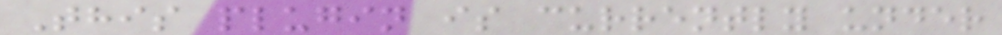This plugin is currently under
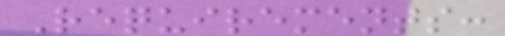Requirements:
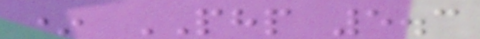* PHP 5.3
